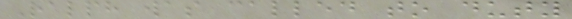Ralph was called to duty
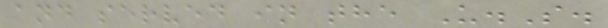and served in the U.S.
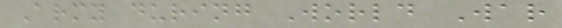Army during World War
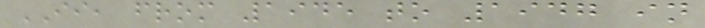II, from 1945 to 1947 in
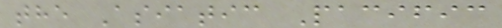the Asiatic Pacific
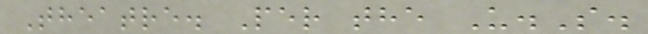Theatre. Per the U.S.
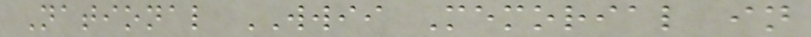National WWII Memorial in
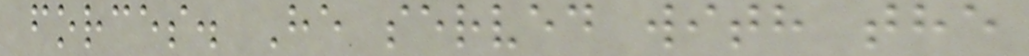forces. He served with the
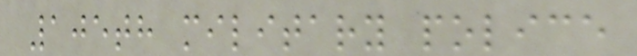105th military police
